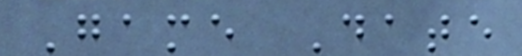Game Date
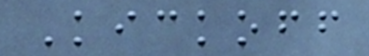Kickoff
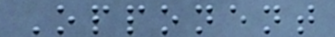Opponent
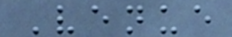Venue
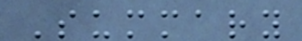Summary
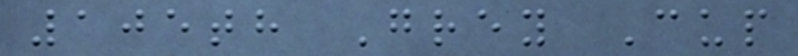105th Grey Cup
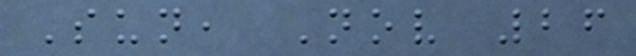Sun, Nov 26
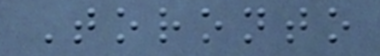Toronto
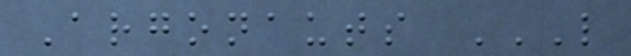Argonauts L
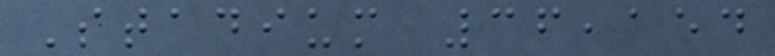Stadium 36,154
